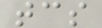tcs
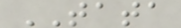TATA
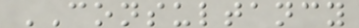CONSULTANCY
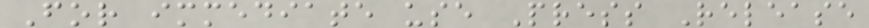For immediate use Press Release
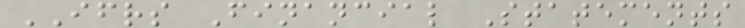IFRS Financial Statements
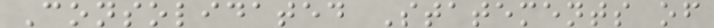Consolidated Statements of
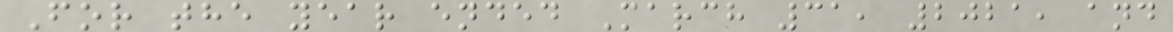For the year ended March 31, 2021, and
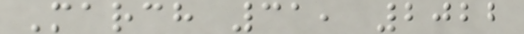March 31, 2022
